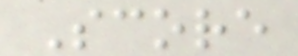Score
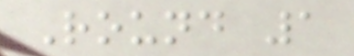Round 1
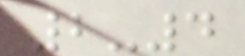2-4
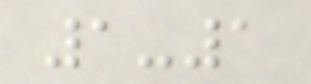1-1
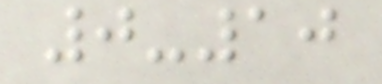0-10
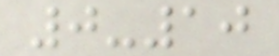0-10
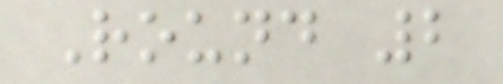Round 2
